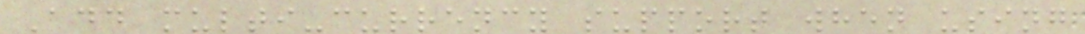Add multi-currency support when using
